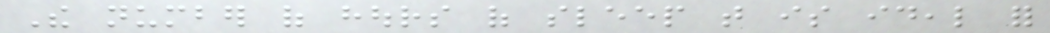The number of hours of sleep that is ideal for
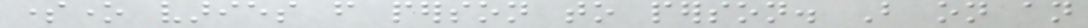someone varies from person to person. But on an
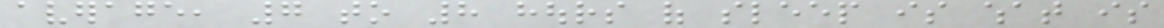average, 7 to 8 hours of sleep is what is
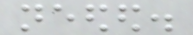needed.
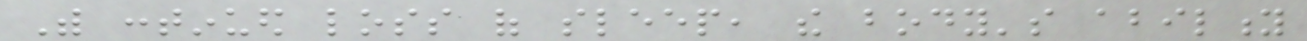With continued loss of sleep, the body's ability
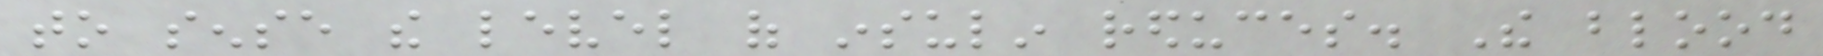to sense the level of insulin reduces. The blood
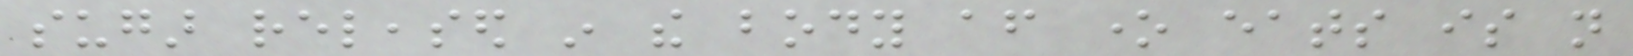sugar released in the body after one eats is not
